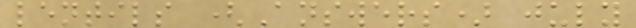lentils (Answers) july
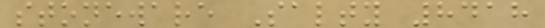stoneware Salty 8418
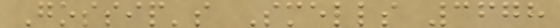Gossip's Smells 3678
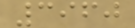3960
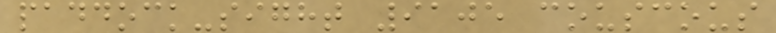paddock-sight 9105 couscous
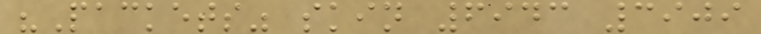"Packets" skin 6943 3909
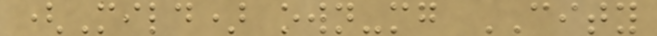(Mild) own-mg CITY
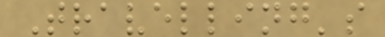Travelling's
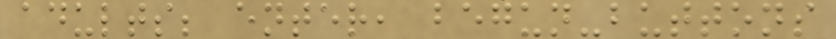adults; enter, begun-buttons
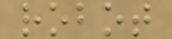robot
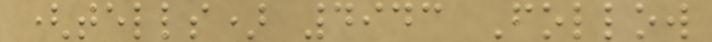(tells) 4943 Follow
